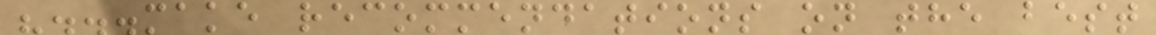"...make recommendations on the best
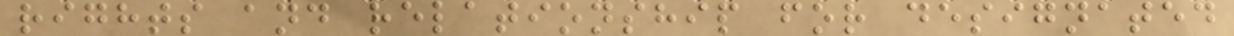rights and relationship for designated
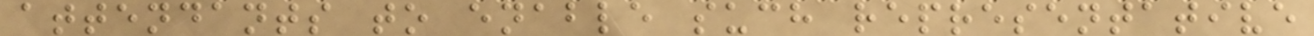attendants to enable such representative
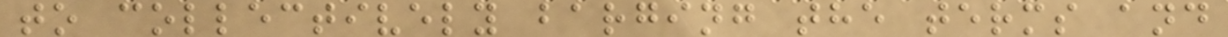to collectively barging the terms and
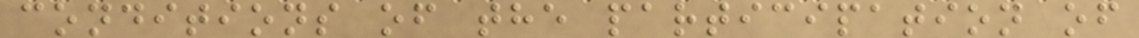conditions of the participation of
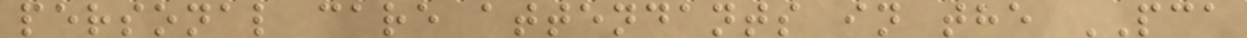personal care attendants in the PCA
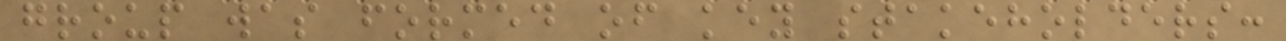group was formed of key stakeholders:
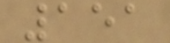151
